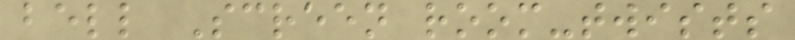bell Screen room-twists
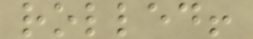rolled!
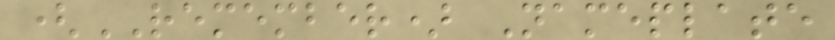(REMEMBER) Nameplate
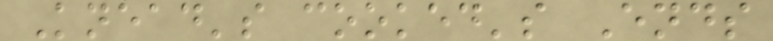Knead's cooked's Ends
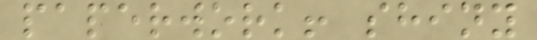paperwork! shiny
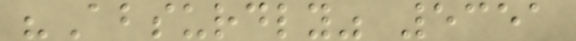"Absurdly" 5351
